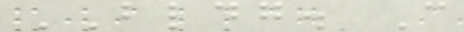BLDG. C
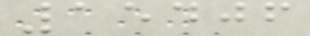15406
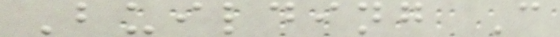Building C
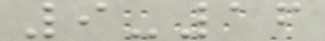9-16
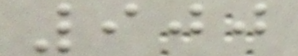900
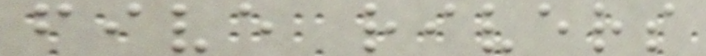five rivers
